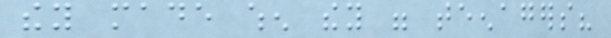they made when they were teenagers?
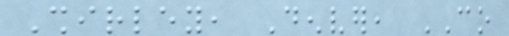Shirley, Denver, CO
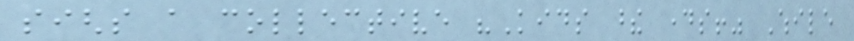sighs a collective "Kids these days!" While
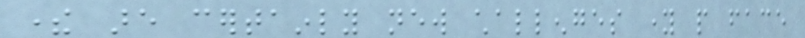there are certainly new challenges young people face
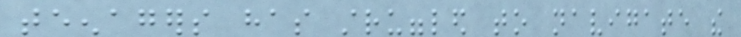teenagers has struggled to navigate the
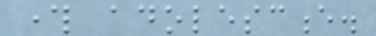through adolescence.
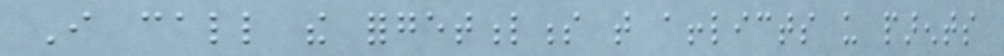I call the forgetfulness that afflicts us parents
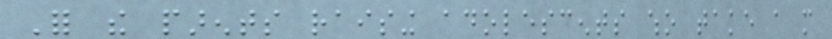For the parents raising adolescents who take a more
